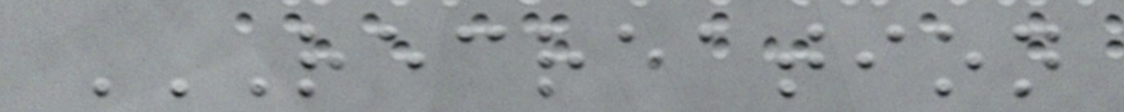RECREATION
